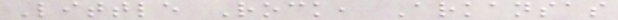Little Rock, Arkansas
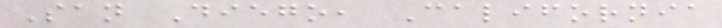San Diego, California
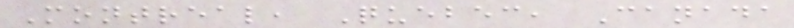Montreal, Quebec, Canada
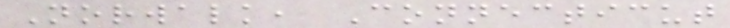Norwalk, Connecticut
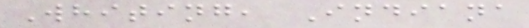Whiting, Indiana
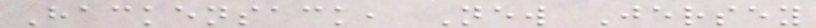Hackensack, New Jersey
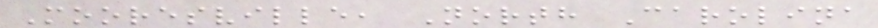Mooresville, North Carolina
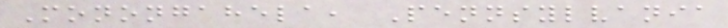Monongahela, Pennsylvania
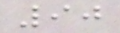90
